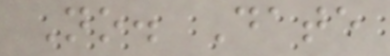No. Date
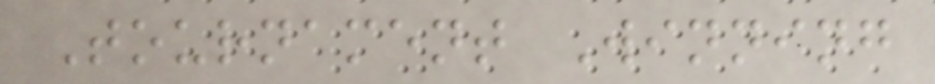Tournament Winning
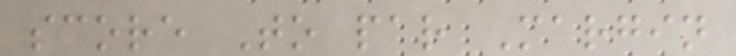score To par Margin
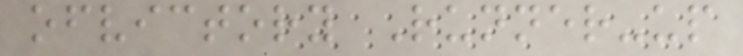ofvictory Runner-up
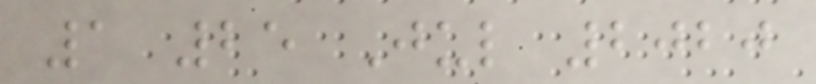1 25 Jul 2020
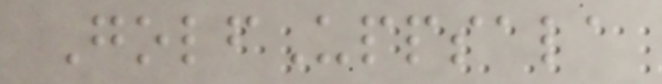GolfUppsala
